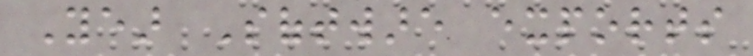Year Software exports
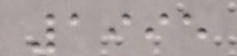1995
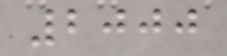2000
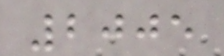2005
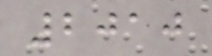2010
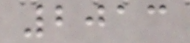2013
